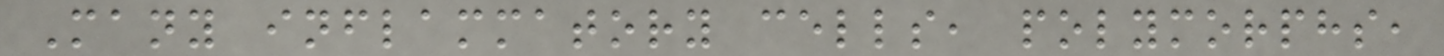Many inflammatory cells, polymorphs,
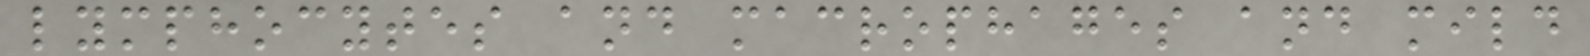lymphocytes and macrophages and mild
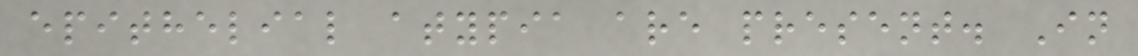epithelial atypia are present. In
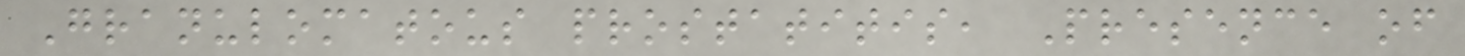Granulomatous prostatitis, Presence of
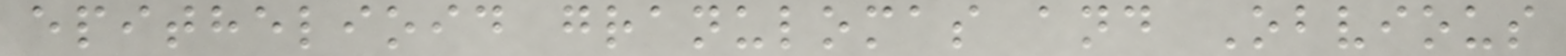epithelioid granulomas and Obvious
